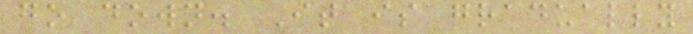go down. It is gradually
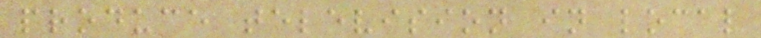produce television in local
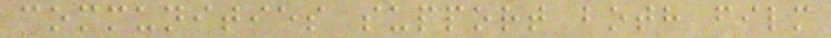communities support both film
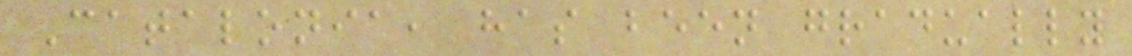Catalonia, has been gradually
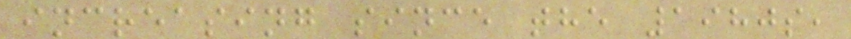increasing since the 1980s,
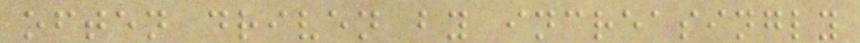often driven by increasingly
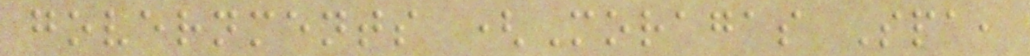governments (Moragas Spa,
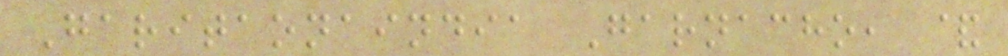Garitaonaindia Garnacho, &
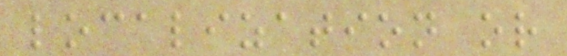localization or
